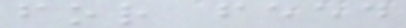for feed
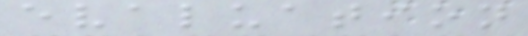evaluation
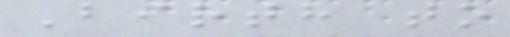Birth to
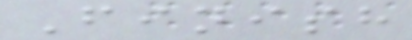Finish
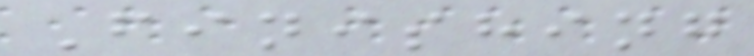Finishing
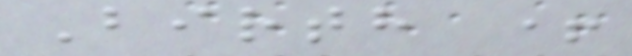Birth +
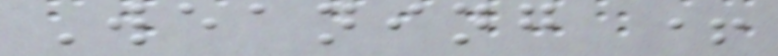Weaning +
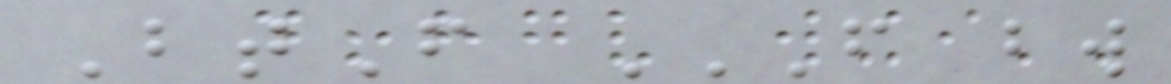BtF F BW
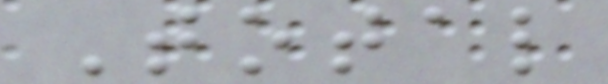Total
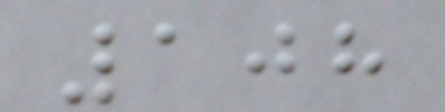108
